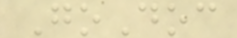GoDoc
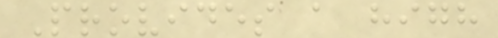Provides a high
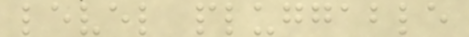level pluggable
